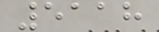5118
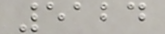5124
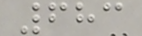683
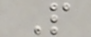P
